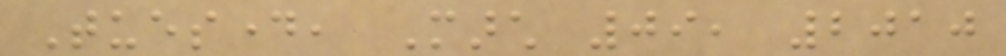Tuesday, March 09, 2010
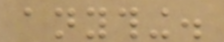anything.
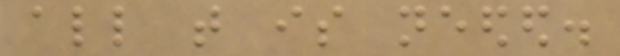all that is needed.
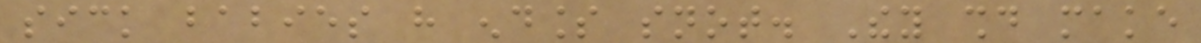sick babies have endless snot. They should make
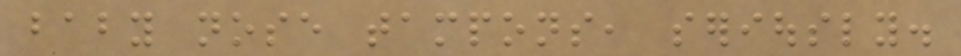baby nose tampons, seriously.
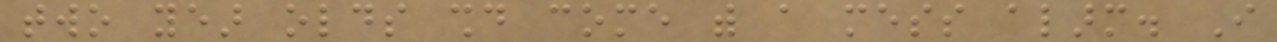two year olds should come with a mess alarm. I
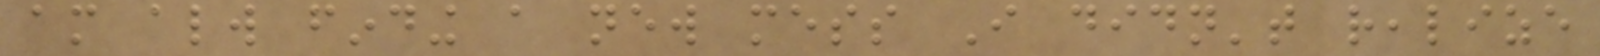am always finding a new mess I didn't realize
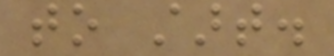to start.
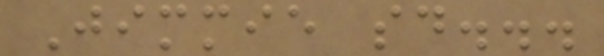Jimmie said...
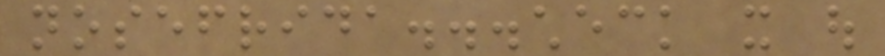nosefrida...check it out
